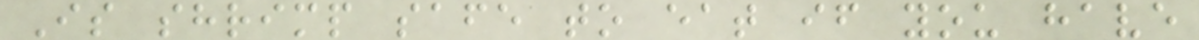Is shrimp safe to eat if you have
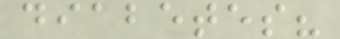diabetes?
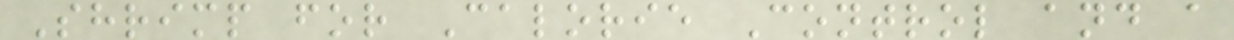Shrimp for Calorie Control and a
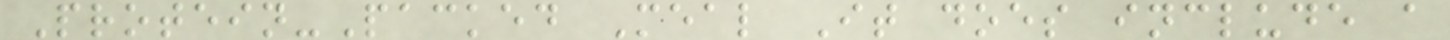Protein-Packed Meal It does include a
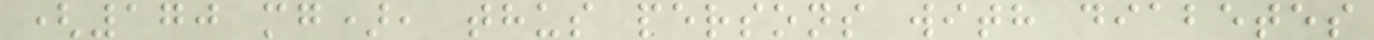(170 mg), thus persons with diabetes
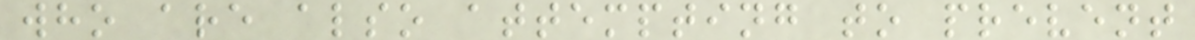who are also attempting to prevent
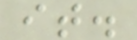it.
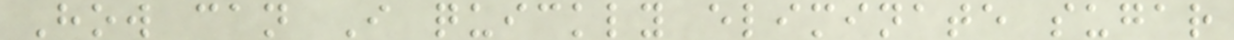How can I quickly eliminate sugar
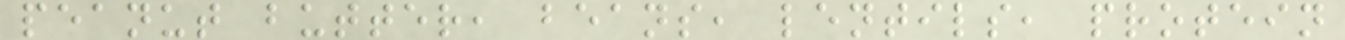peanut butter, beans, lentils, protein
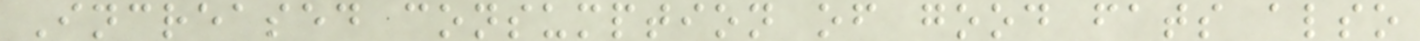Increased consumption of good fats also
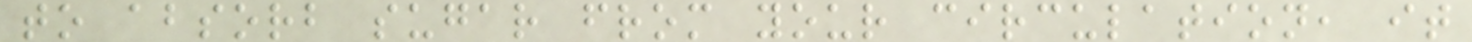to absorb sugar from your circulation, it
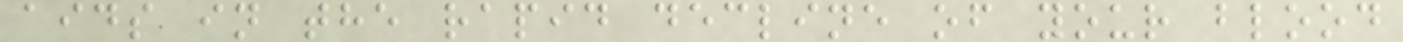aids in the rapid decline of your blood
